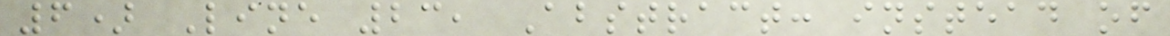6) Line 23, Abstract: instead of
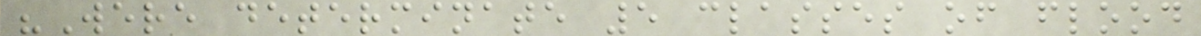"Were determinate 5 classes of flood
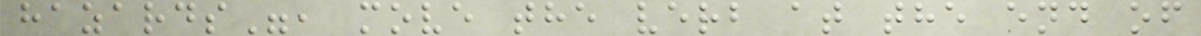hazards", move the verb at the end of
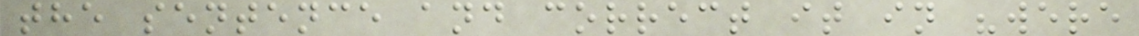the sentence and correct it in "were
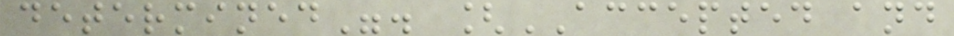determined". [ACCEPTED and
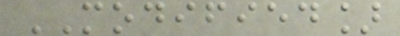MODIFIED]
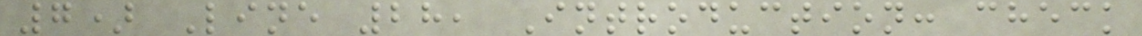7) Line 28, Introduction: check
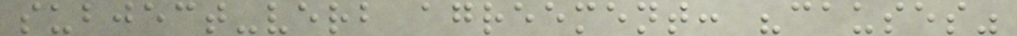subject-verb agreement: "causes"
